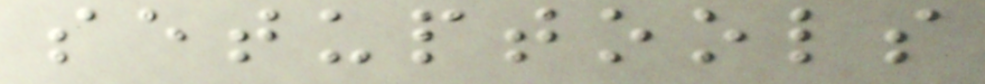setuptools
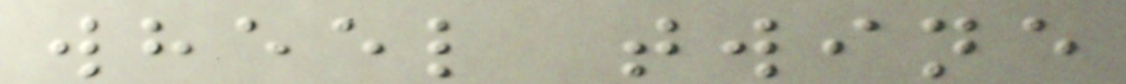wheel twine
